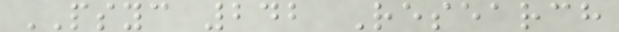PSYC 242 Research
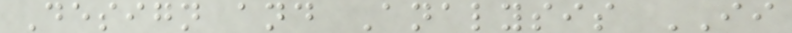Design and Analysis II
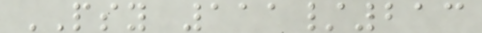PSY 111/213
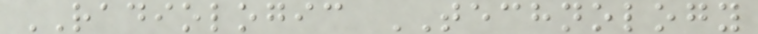RADIOLOGIC TECHNOLOGY
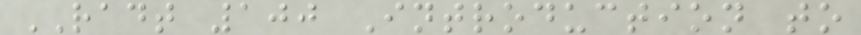RADT 100 Introduction to
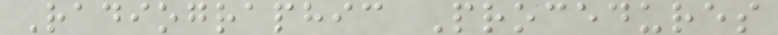Radiographic Procedures
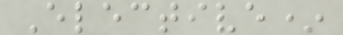Elective*
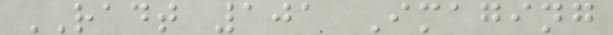RADT 101 Imaging
